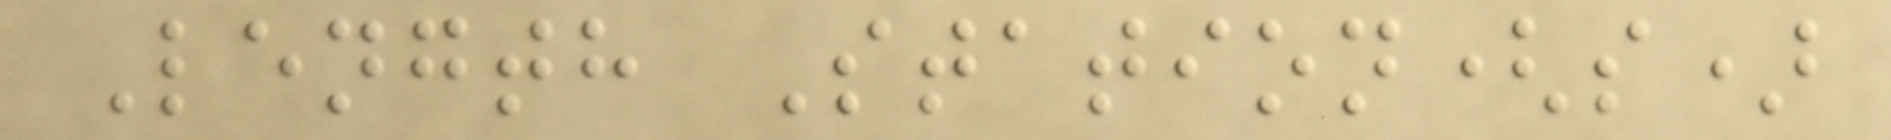Length Station(s)
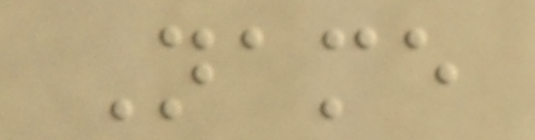Name
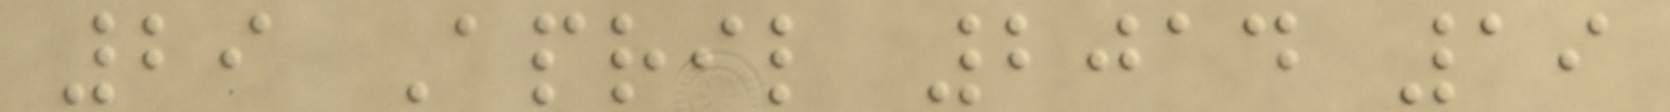29 April 2014 19
